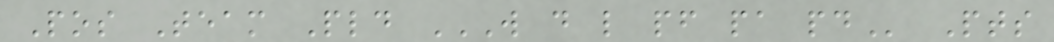Pos Team Pld W D L PF PA PD Pts
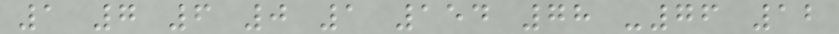1 7 6 0 1 154 78 -76 12
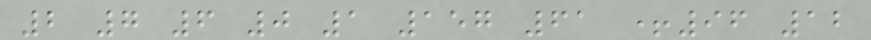2 7 6 0 1 157 61 +96 12
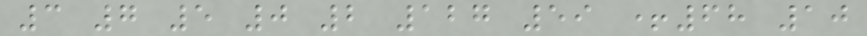3 7 5 0 2 127 59 +68 10
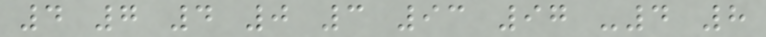4 7 4 0 3 93 97 -4 8
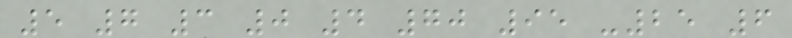5 7 3 0 4 70 95 -25 6
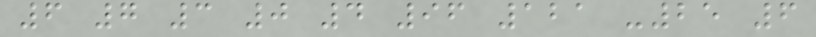6 7 3 0 4 96 121 -25 6
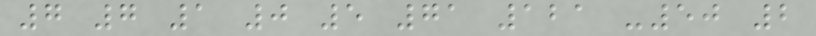7 7 1 0 5 71 121 -50 2
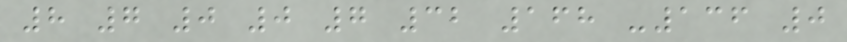8 7 0 0 7 32 168 -136 0
